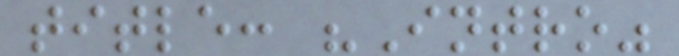title: "Intro"
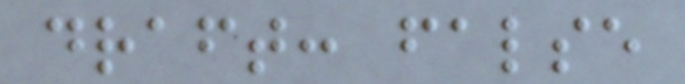draft: false
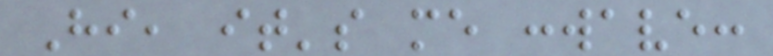Hi, it's me :wave:
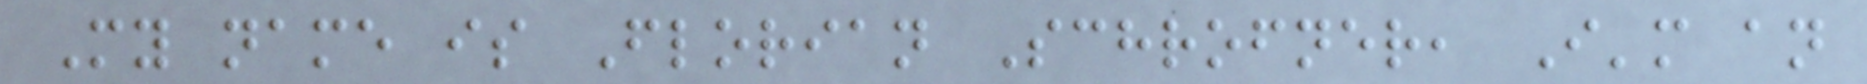My name is Florian Schrofner, I'm an
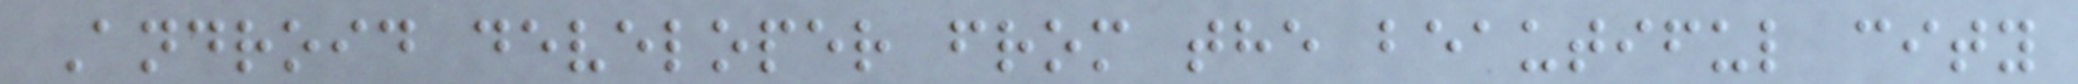Android developer from the beautiful city
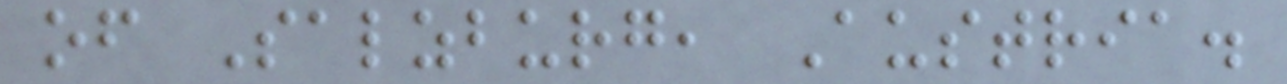of Salzburg, Austria.
